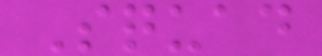Squad
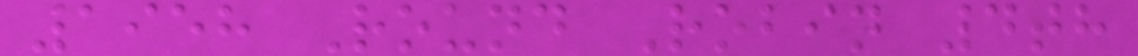1958 Round Robin 4th
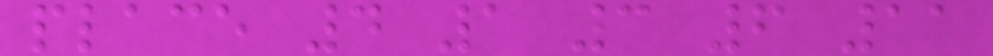place 4 1 3 6 11
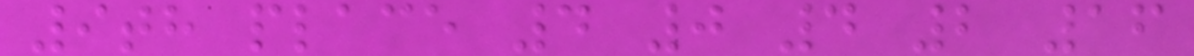9th place 4 0 4 2 16
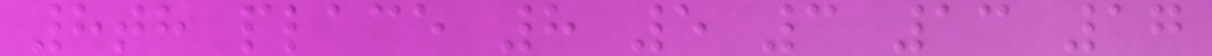8th place 8 5 3 13 17
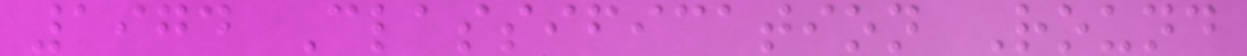1974 Classification Round
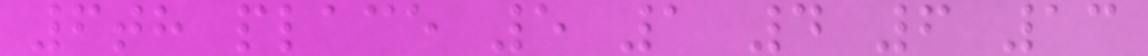6th place 5 1 4 6 13
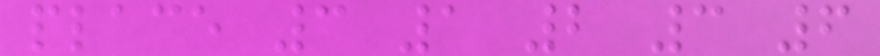place 3 1 2 3 6
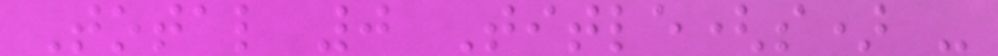Total 0 Title(s) -
